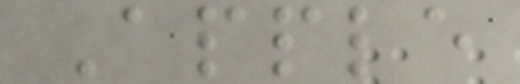Apple
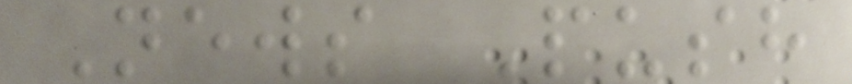News Push
